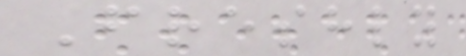Freshly
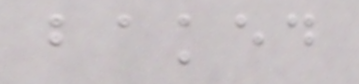baked
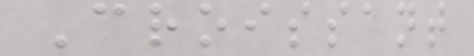Croissant
